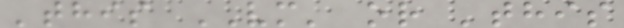'this VM' or 'this
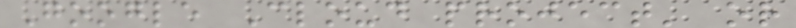Google Cloud project' or
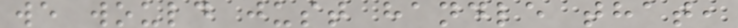we would just handle that,
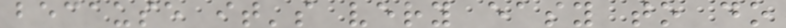because it's very easy to do
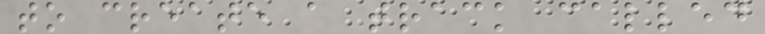to create a track called
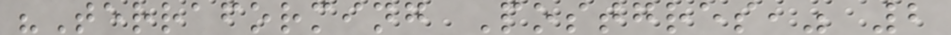"Terraforming Postgres," 2
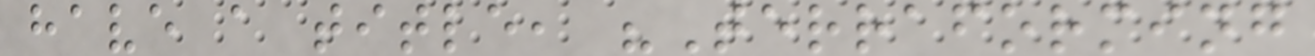have a title, "Terraforming
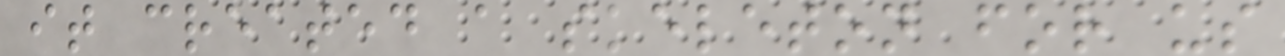it created a skeleton for us
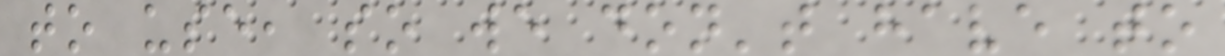to use, so we don't have to
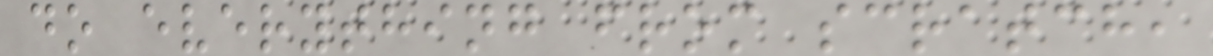do everything from scratch,
